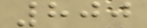800
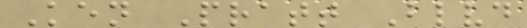Ken Pratt Blvd
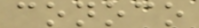conoco
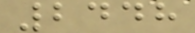2448
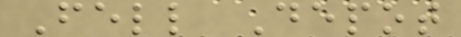Fell Depot
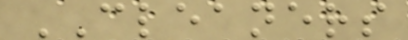CLEANERS
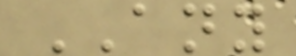ANY
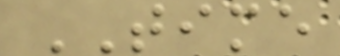TIME
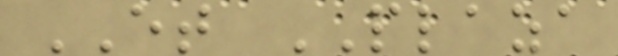ET PLAZA
